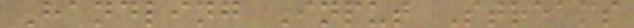Handling Input Streams
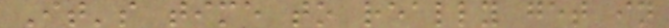It's time to really get in
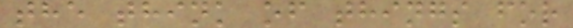the think of things for
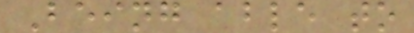Being able to
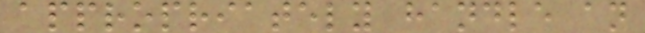appropriately handle an
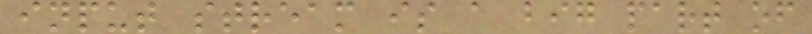input stream is a big part of
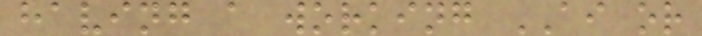having a working AI or
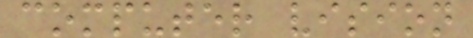computer vision
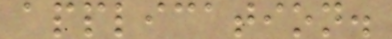application.
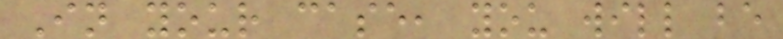In your case, you will be
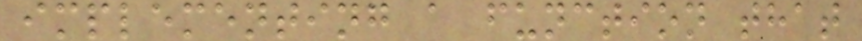implementing a function that
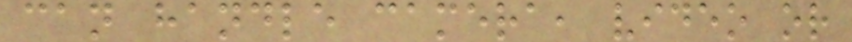can handle camera, video or
